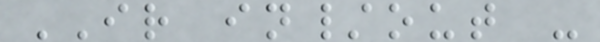IR in/out -
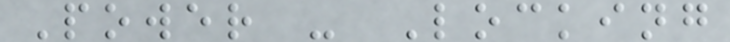Power - Locking
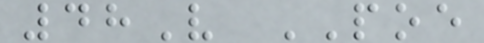48V POE
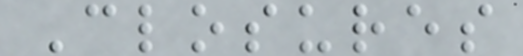Closures
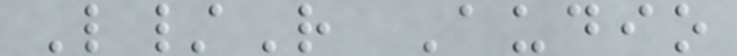L/R Audio
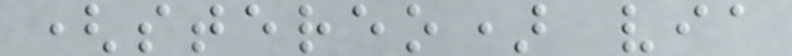(stereo) via
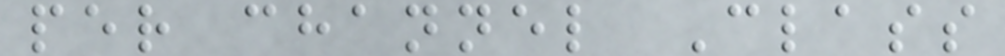per channel Class
